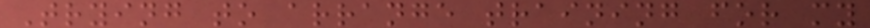Trying to arrange training for my
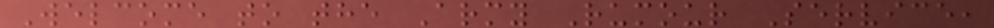Welcome to the Army Rumour Service,
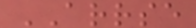ARRSE
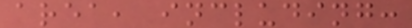area, including:
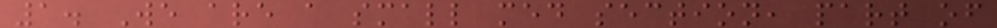1. We are a small med section, part of
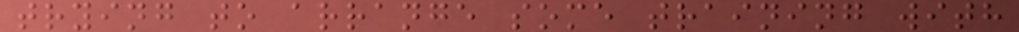trying to arrange some training with
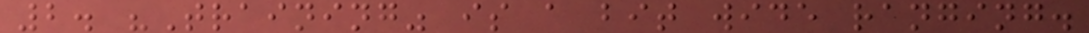2. "Training" is a bit wide ranging.
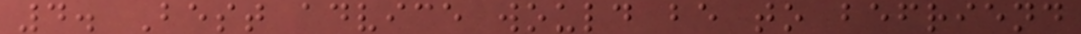4. Best advice would be to befriend
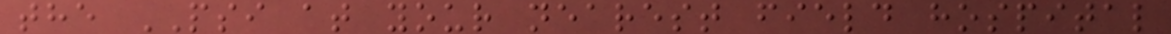the PSI at your nearest field hospital
